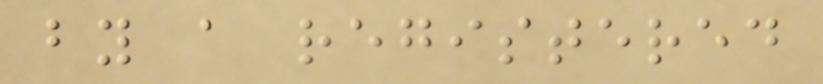by a registered
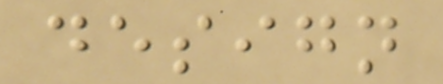design
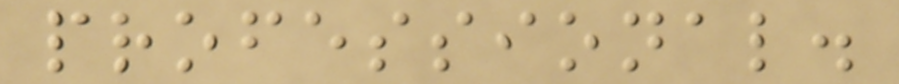professional.
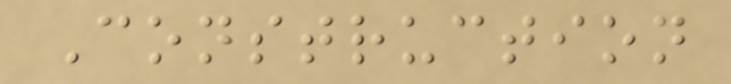Construction
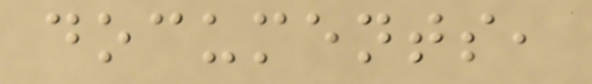documents,
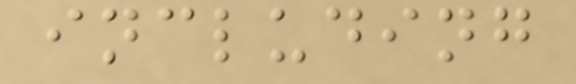including
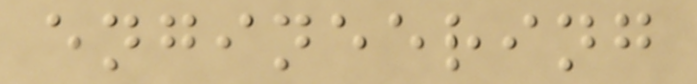engineering
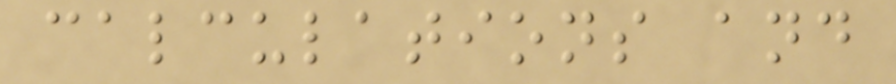calculations and
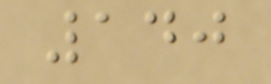140
